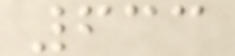633
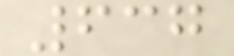637
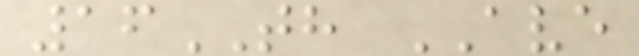16TH AVE
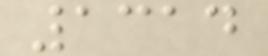1314
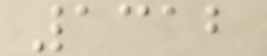1312
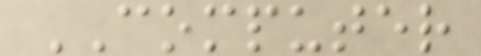COMPUTER
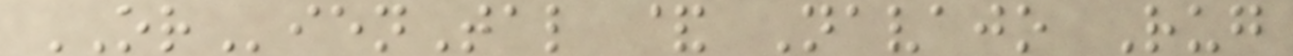ORienTal & Navajo Rug
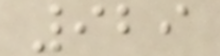929
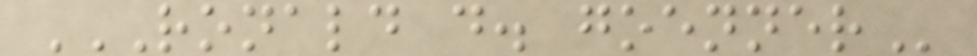RONALD D. GOENNER
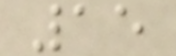15
